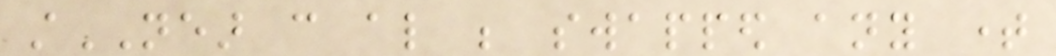stNEAR can also be swapped any time
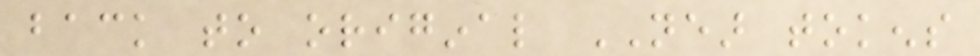back to original NEAR tokens
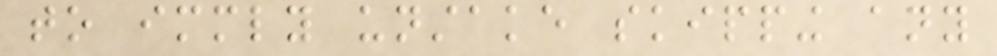to immediately unstake skipping any
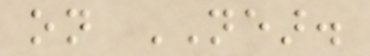on NEAR.
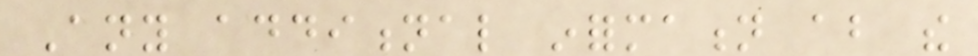Any additional information about the
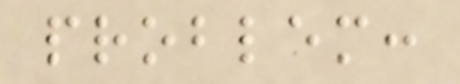problem:
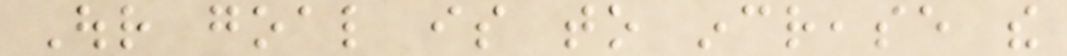Our goal is to increase the
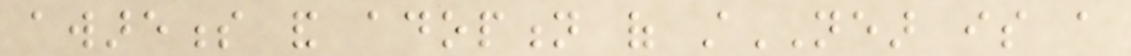awareness and adoption of stNEAR is a
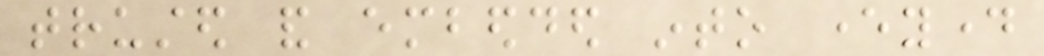trusted and embedded into everyday
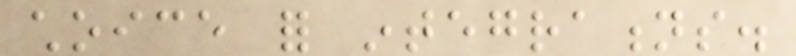choice for integrations.
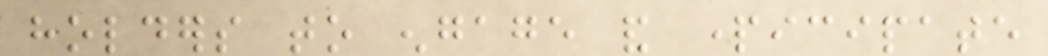holders to engage and participate
